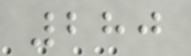280
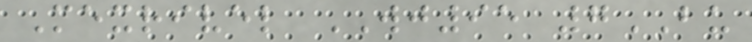Mexrivel WJ95 7BU
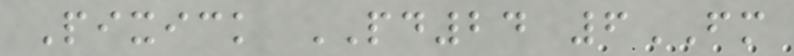Pixick PD24 6FM
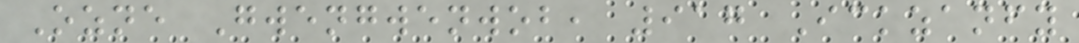Ozne Gwengwenwob, 917 Ickzanfy
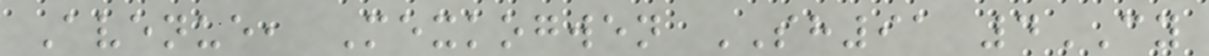Avenue, Mexkogwen SH91 4CY
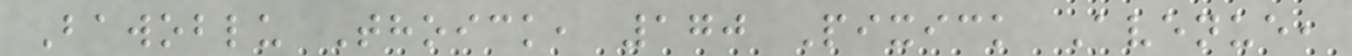Bawoblu Thoick, 170 Pixick Avenue,
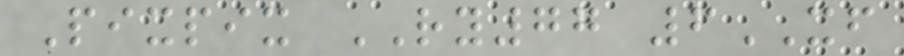Pixpix RY77 6XF
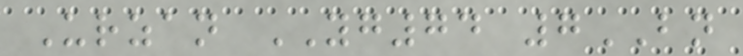Urzan YG74 7BN
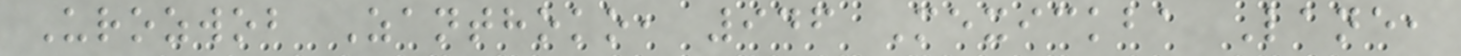Urozwob Zanthoko, 946 Mexickba Lane,
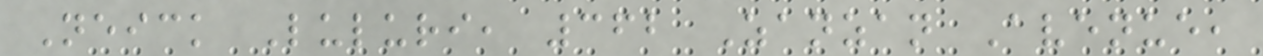Neick Luluri, 362 Zanzan Avenue,
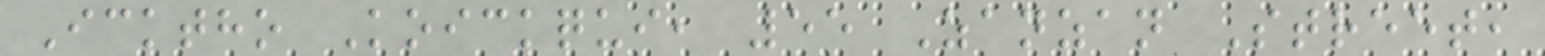Icktho Koickqui, 55 Zanzan Street,
